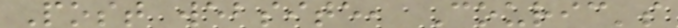Post website, Couric's
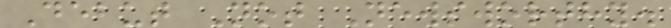Debut Not Newsworthy.
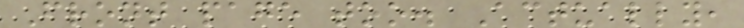Front page too. Actually,
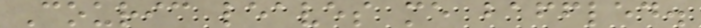Couric leaves me baffled.
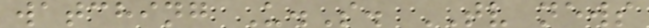watching U.S. TV news
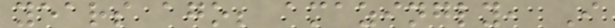years ago; amazingly, I
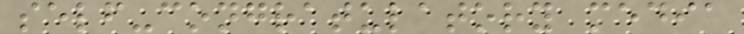self-congratulatory media
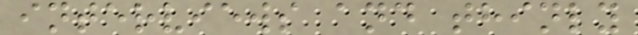interviews and thinly
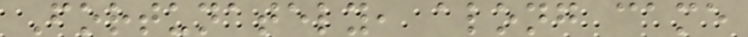Fortunately, along came
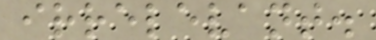irrelevant.
